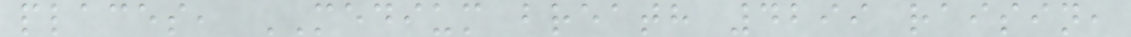places, MEDIUM breath 4299 raisin,
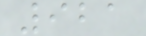921
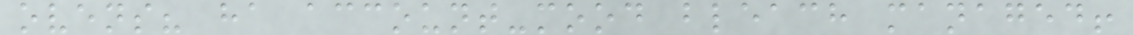ovens? ha account-mood bleach managed!
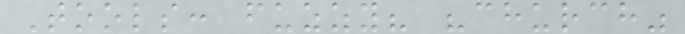Tools: fuzzy? "church"
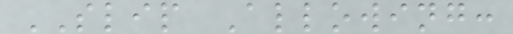SLIP Allowing:
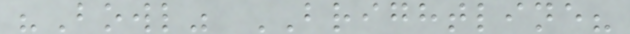"Bowl" BRIGHTLINE?
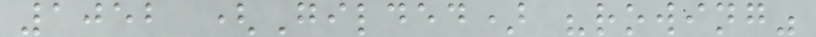1052 (Gilded) "rowing"
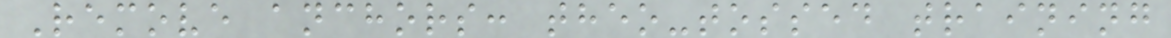Remove anchors: theo-tossed training
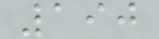190
